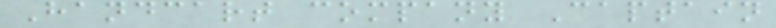Handcart company Captain
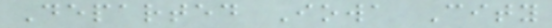Departed Iowa City
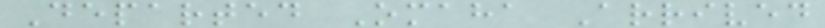Departed Omaha Arrived
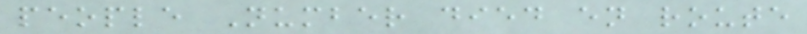people Number died en route
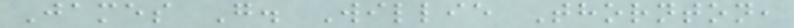James G. Willie Thornton,
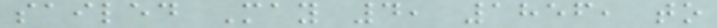sailed May 4, 1856, to
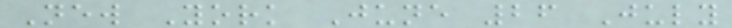New York June 26 July
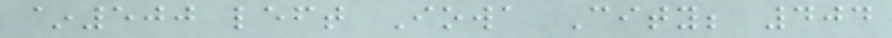~500 left Iowa City; 404
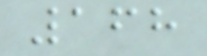168
